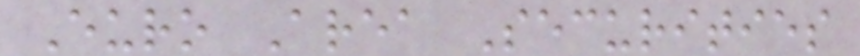Euro Area Securities
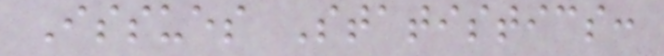Issues Statistics:
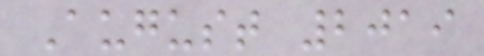August 2019
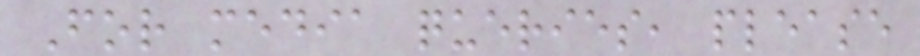For media queries, please
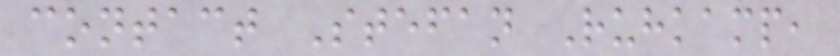contact Stefan Ruhkamp,
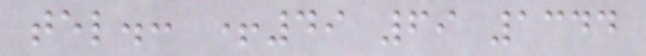tel.: +49 69 1344
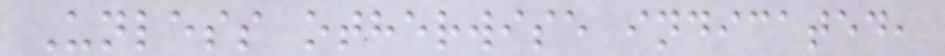Unless otherwise indicated,
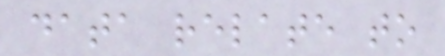data relate to
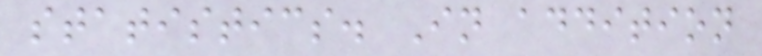statistics. In addition
